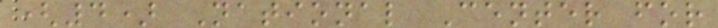(4) National Center for
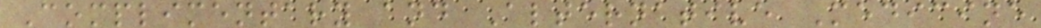Complimentary and Alternative Medicine
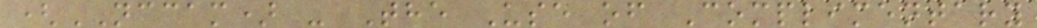(NCCAM) - The Use of Complimentary
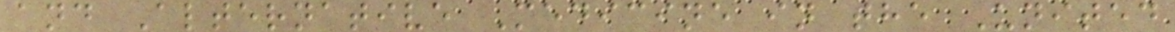and Alternative Medicine in the United
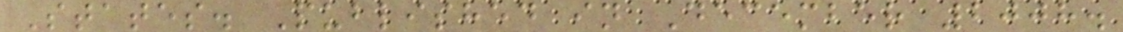States. Published in December 2008.
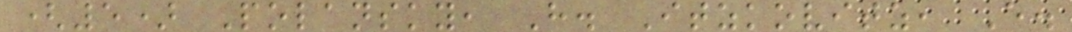(5) Polansky, H. Itzkovitz, E.
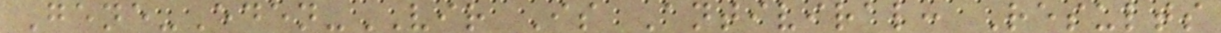Gene-Eden-VIR Is Antiviral: Results
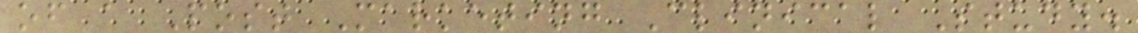of a Post Marketing Clinical Study.
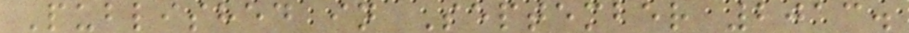Published in September 2013.
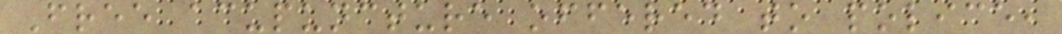Free acupuncture offered to police,
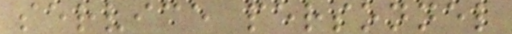service personnel
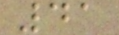41
